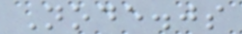Node.js
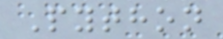Python
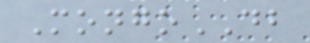MongoDB
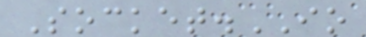Socket.IO
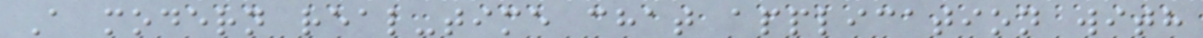A modern real-time chat application with
